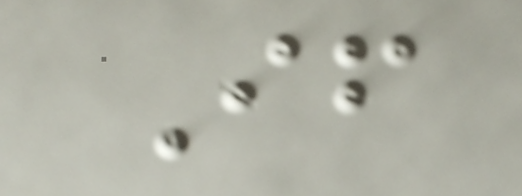If
